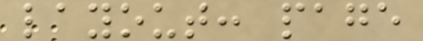layout: page
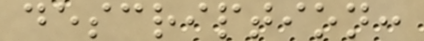description:
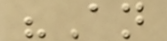"An
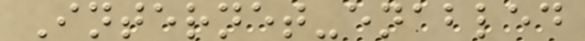Internet-enabled
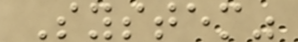System"
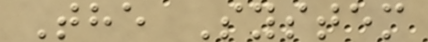The System
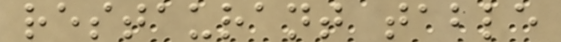restaurant table
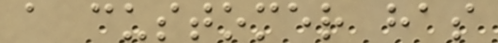a customer has
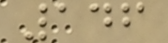146
